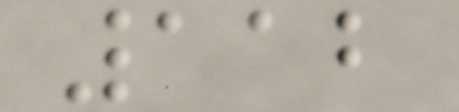112
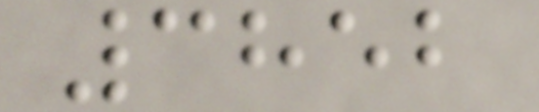3852
